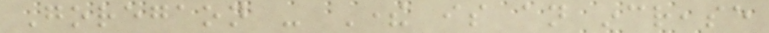Goregaon - There is an increase
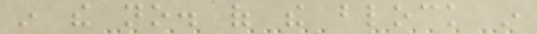in the no. of the block in
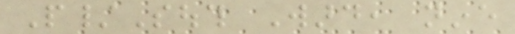P/South Ward, nine
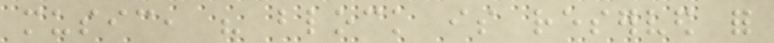music, his block is reserved for
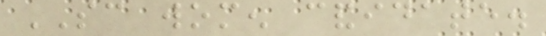SC women candidate.
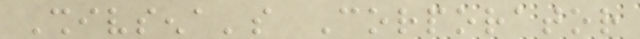Shivsena's Corporator
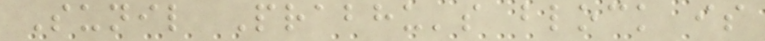Sunil Prabhu's block is
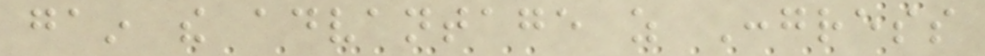gain the advantage as Congress
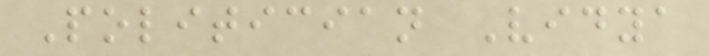Politician Vidya
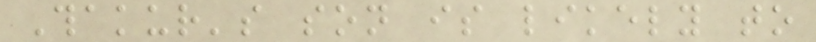Thakur's son is likely to
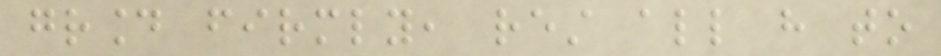ground firmly, rest all have to
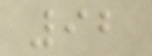92
